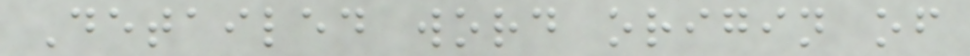Detailed word origin of
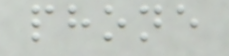phone
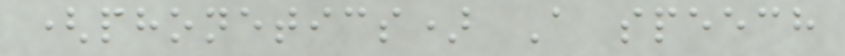(phonetics) A speech
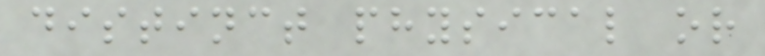distinct physical or
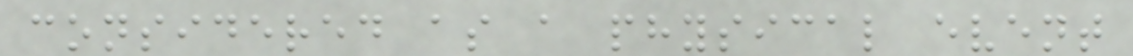considered as a physical event
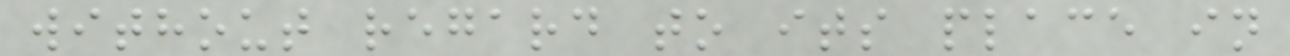without regard to its place in
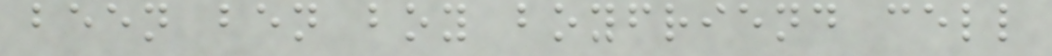been ben boy boyfriend cell
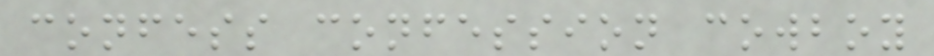confess confession cowboy
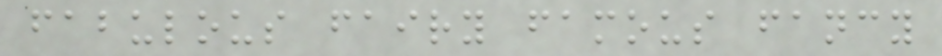fabulous fairy famous fancy
